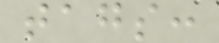tags:
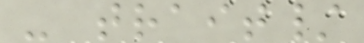- trait/
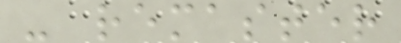- remaster
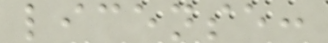license:
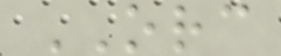ORC
